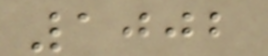1002
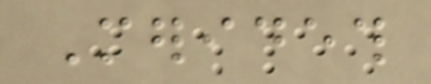Merideth
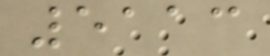5113
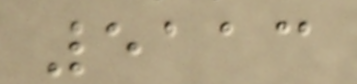5113
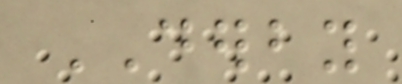DERBY
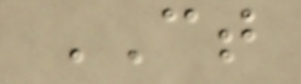CT
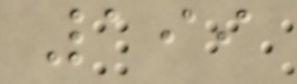199
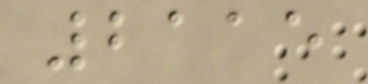2115
